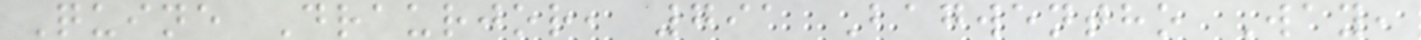Quine Draurjor, 791 Bagwentho Way,
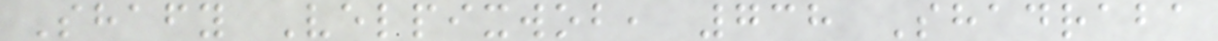Shafy Velpixwob, 738 Shadraba
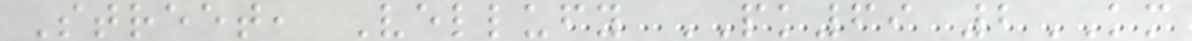Street, Vellufy PK69 2KM
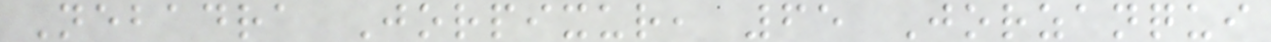Nebadra Jorpixur, 65 Jorzanqui
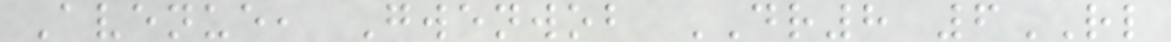Avenue, Gwenwob DR8 6RL
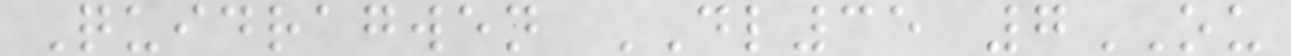Quidragwen DL35 7OU
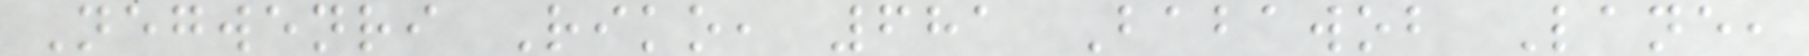Negwenri Riko, 681 Babawob Lane,
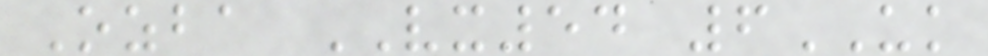Ozba VX54 6UK
